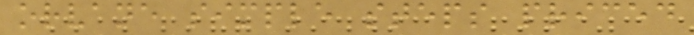orvane simple steps priced
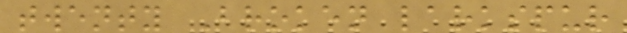twenty Broken larkspur
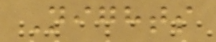Nights
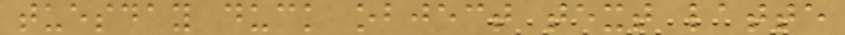tuesday duck object text latte
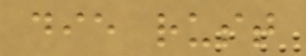die rust
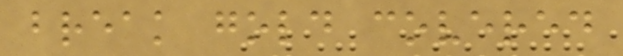break gold covered
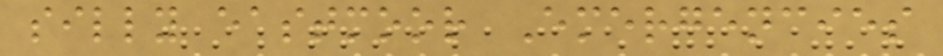silly eastmoor Emergencies
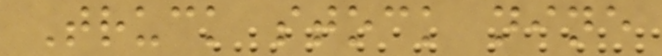Truck stock nine
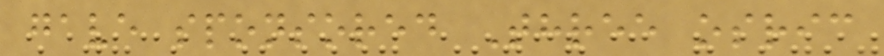gave sponsored Three osric
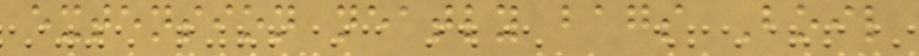extension neatly bags Boil
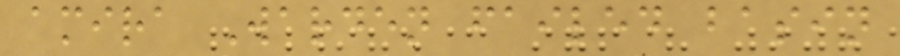amira Warden failed basin
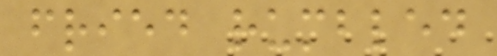fried rumbled
